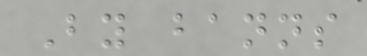By banns
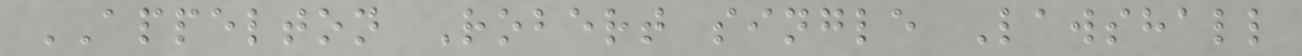APPELTON Robert single Lawshall
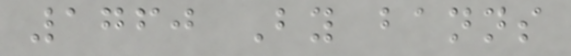1760 By banns
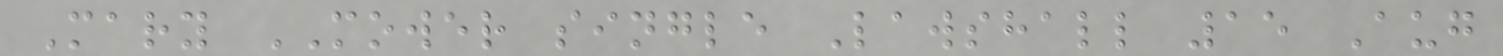Mary MOWER single Lawshall 15 Aug
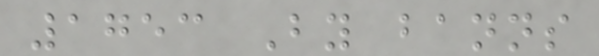1753 By banns
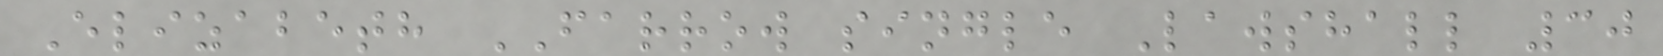Elizabeth FARROW single Lawshall 30
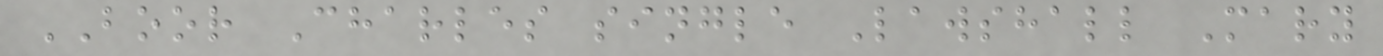BOOR Charles single Lawshall Mary
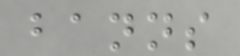banns
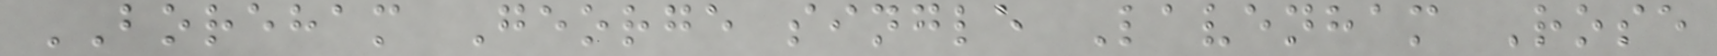BOREHAM George single Lavenham Rose
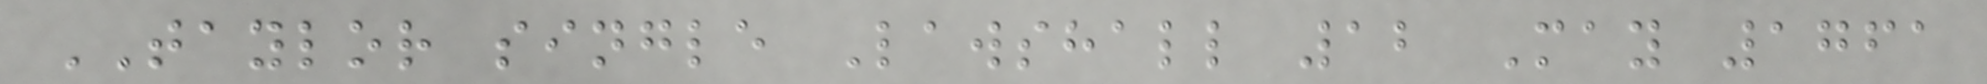TAYLOR single Lawshall 12 May 1761
